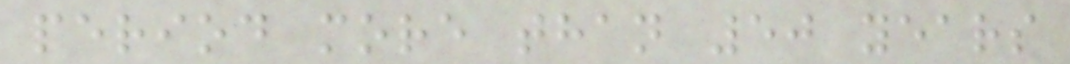period more than 50 years
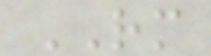RM
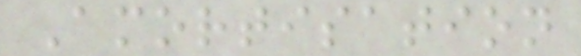Amortisation
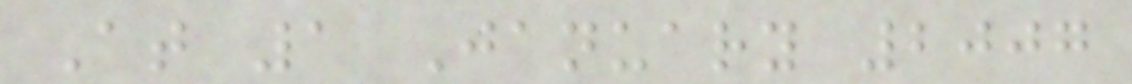At 1 January 2007
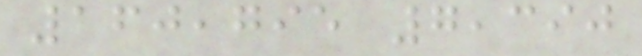160,795 7,390
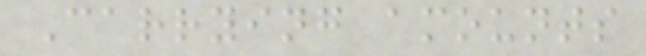Carrying amounts
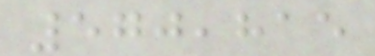570,815
